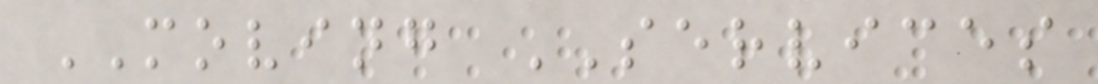MOVING SERVICES
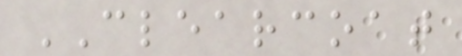CLEARCOAT
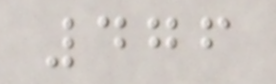476
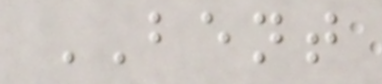BENT
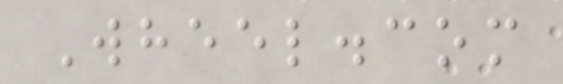Wheel.com
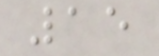15
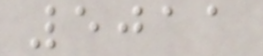5011
